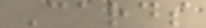Cards
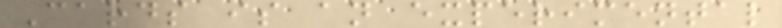Cards is an experimental
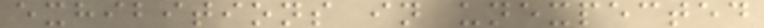exhibitions in unexpected
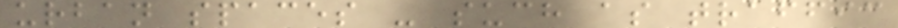urban spaces - such as traffic
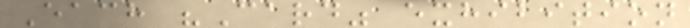Each "Card" exhibition
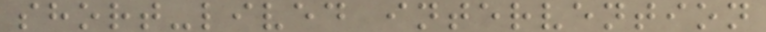short-lived intervention
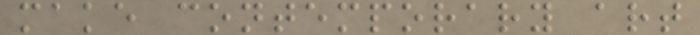make contemporary art
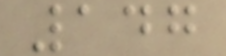147
